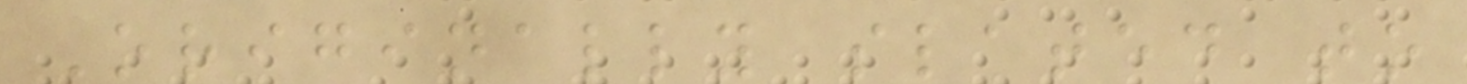Originally slated to
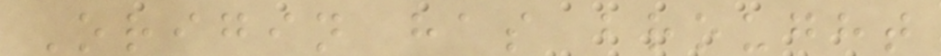Origin has brought
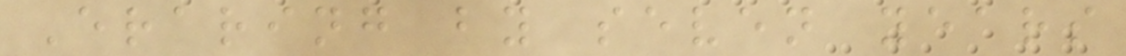Eraring by seven years
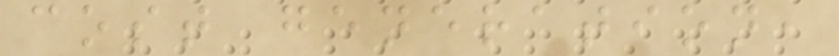cost generation,
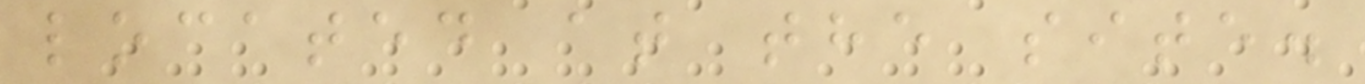located at the site.
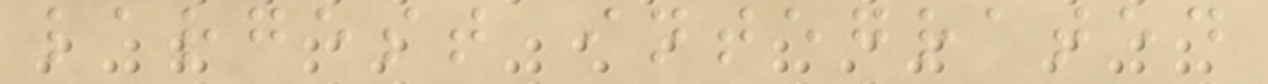largest integrated
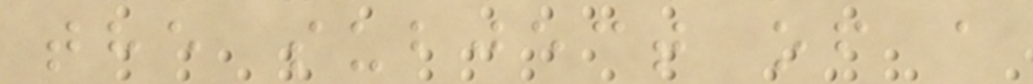the subject of a
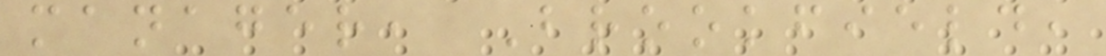manager, Brookfield,
